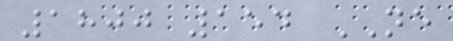1800 154 NE
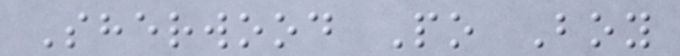Sherwood Po Boy
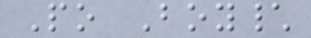Po Boy\
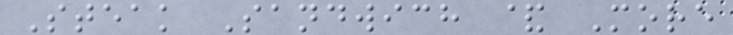Steak Sandwich & More
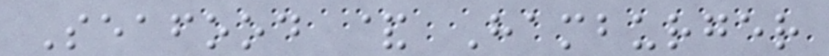Seafood & Hamburger
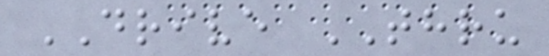DRIVE THRU
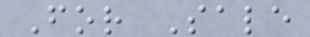For Sale
